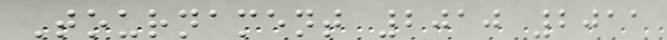Tournament 2010 2011
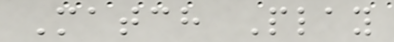Match Play
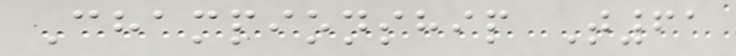Championship T61
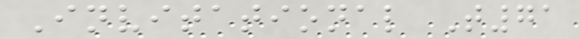Invitational T71
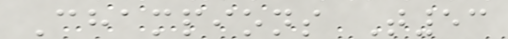Champions T53
